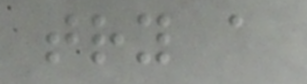try a
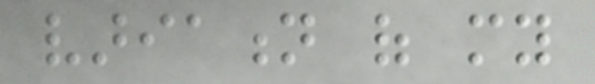variation of my
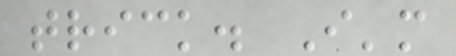trick. I'm
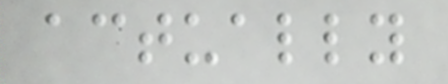actually
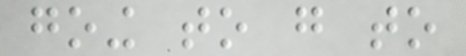going to go to
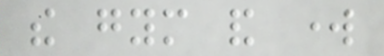the gym and work
